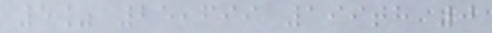5% 25,699 199th 0
